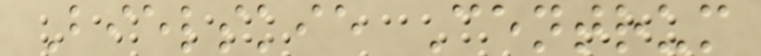Bielskie Centrum
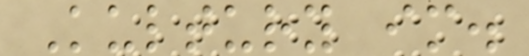Kultury im.
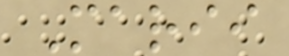Marii
